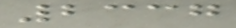2337
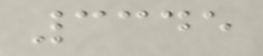3345
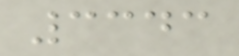3343
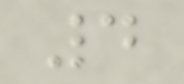4
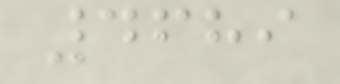4689
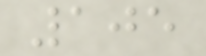105
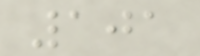101
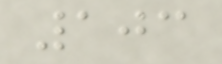103
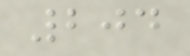204
